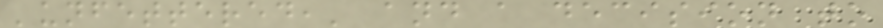'unfettered,' and a decision to
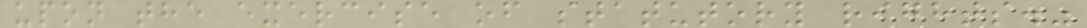upon the exercise of statutory rights."
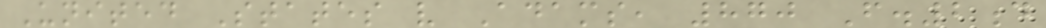United States v Adams, 870 F.2d
